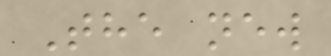The new
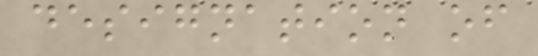designation of
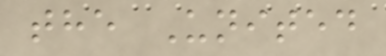the United
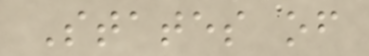States of
